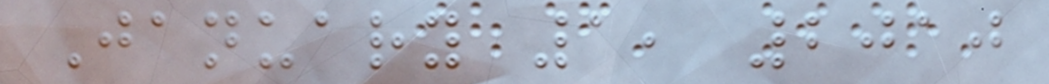January 1, 2010
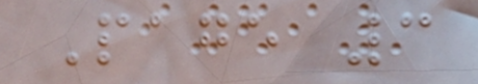Page 3
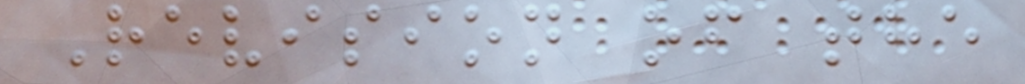Revision of the
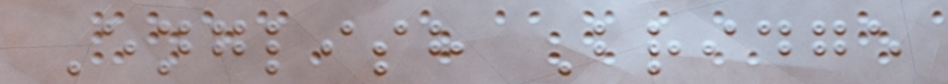English Bridge
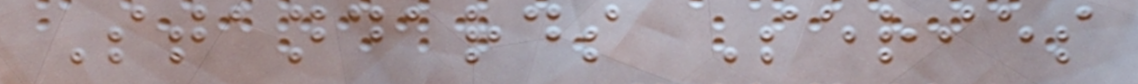Standards Series
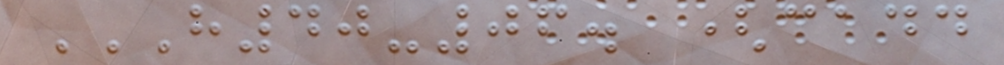H40-06. (CADD
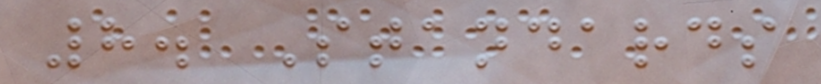8. Standards
